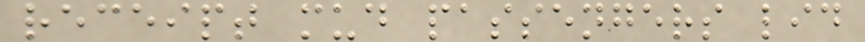receipt mud passengers lid
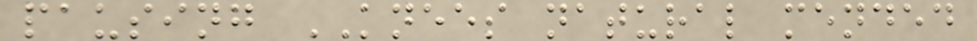pausing KNEES natural mended
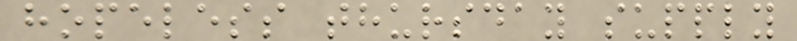hopeless thursday supply
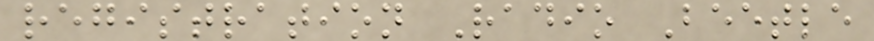registration Radio Beetle
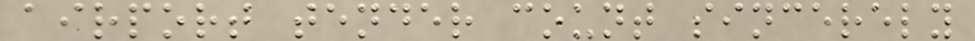airport tender count sincerely
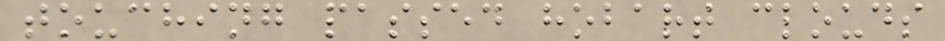touching passed hobart clouds
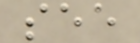see
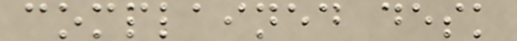complained desk
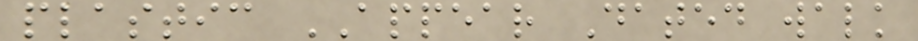plastic APPEAR Dated walk
